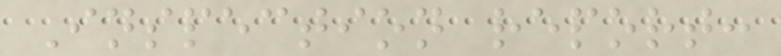Inspection report:
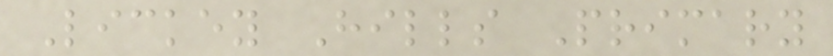Lickey Hills Primary
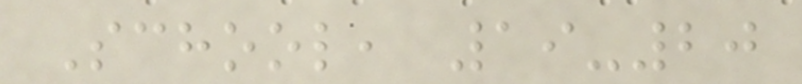School, 19-20
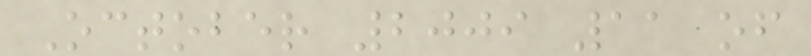October 2009 11 of
